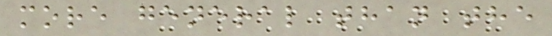more general than the
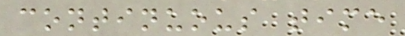continuous time
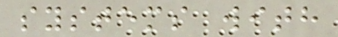systems with
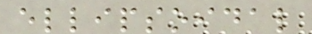ellipsoidal
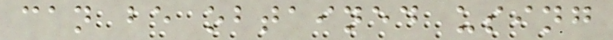can be obtained using
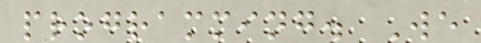programming. We
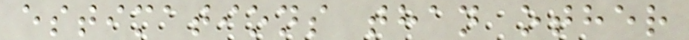estimations than other
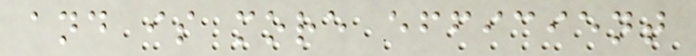and is more efficient
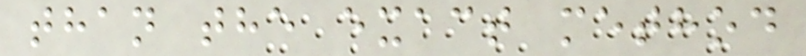than the exact method
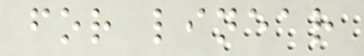for linear
